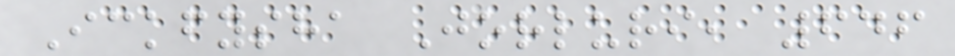Ickfysha Jorluri, 646
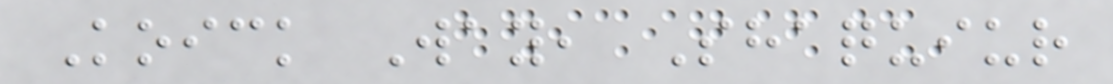Koick Way, Shaquiur
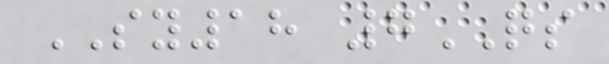SY18 7QS
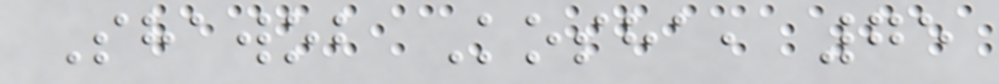Shawob Kosha, 75
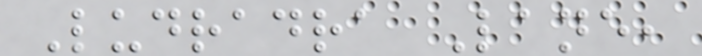Ludradra Lane,
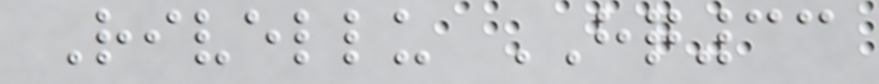Rivellu HQ33
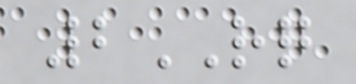2RQ
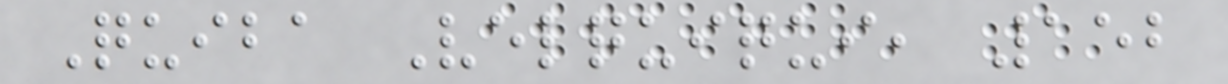Quiba Velquiqui, 152
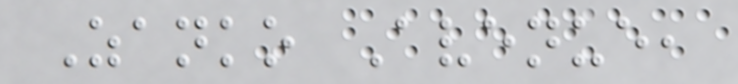Zanko Avenue,
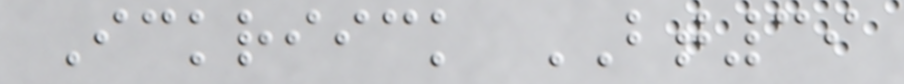Ickriick BT39
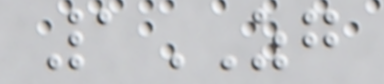1ZG
